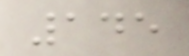145
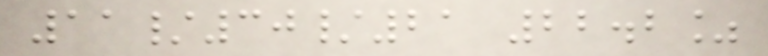11/30/21 22.2%
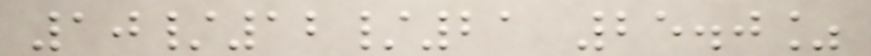10/12/21 25.0%
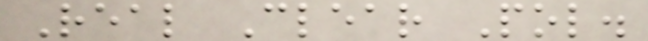Real Clear Pol.
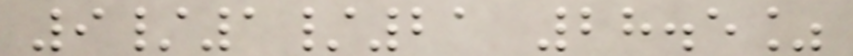9/1/21 28.5%
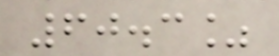60.3%
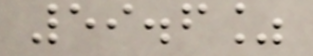59.6%
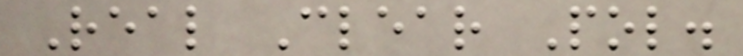Real Clear Pol.
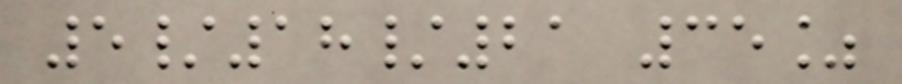5/18/21 35%
